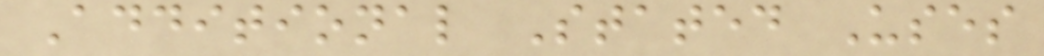Additional Stated Uses
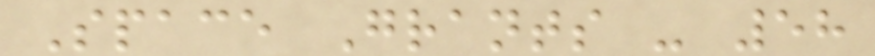Space Grants - 58
